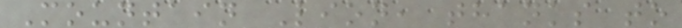Mountain Lion, thanks to
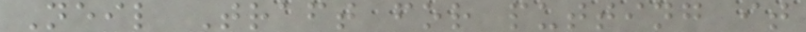Neil Traft for putting it
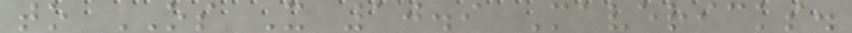to OS X 10.9 Mavericks.
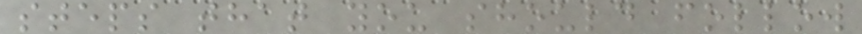steps that you should follow
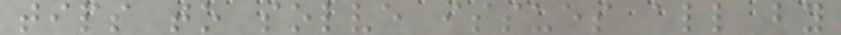tips to solve issues all by
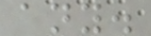any.
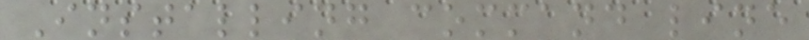Installing command line
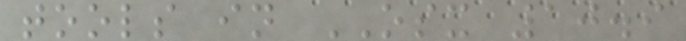tools in OSX 10.9
